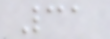31
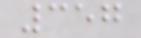357
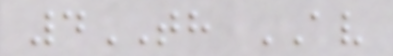4TH AV
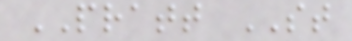PRATT ST
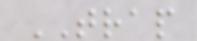TRAP
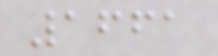1661
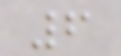6
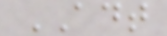ADT
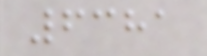6381
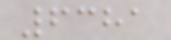6381
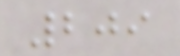209
